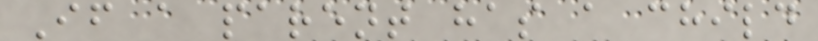If a parent has a child
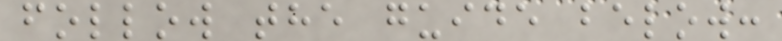follow the guide below:
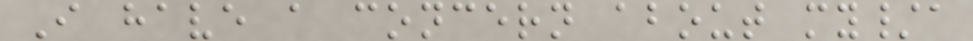I have a concern about my/a
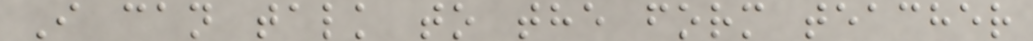I can talk to the form teacher
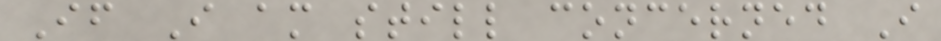If I am still concerned I
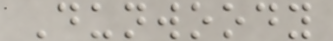Dunwoody
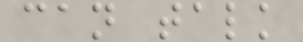can talk
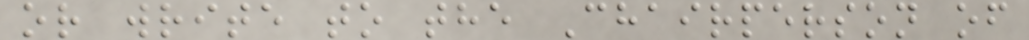or write to the Chairperson of
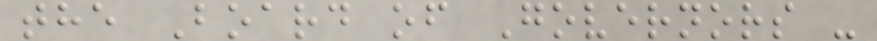the Board of Governors -
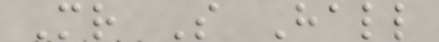Mr S Hall
